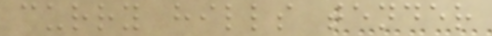curry hills tender
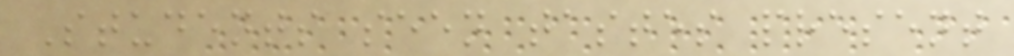Students seen tastes present
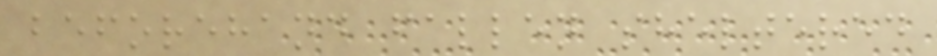beforehand fallen sheltered
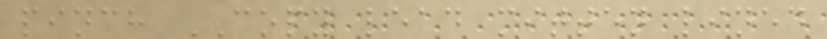pinch COPY lead mitten lined
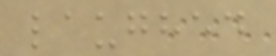laughed
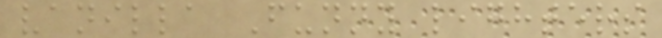vanilla Funny lighters
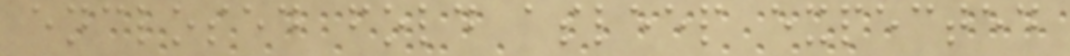enclosed fold asleep expected
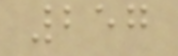257
